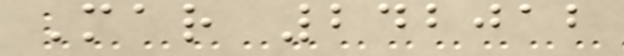Mar 242012
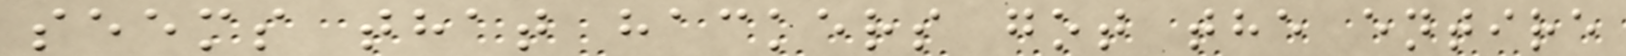seems that hackers got the entire
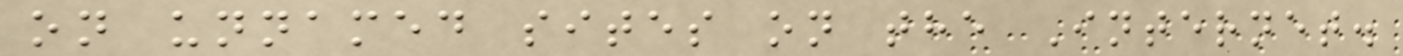on unnamed sites on the Internet.
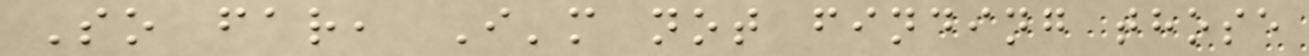So far, I'm not finding those
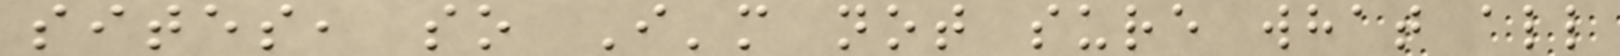sites, so I'm not sure what all
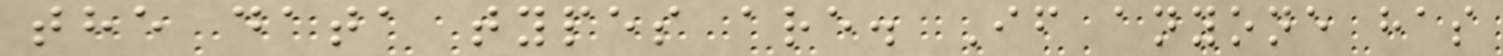the data types are. If anyone has
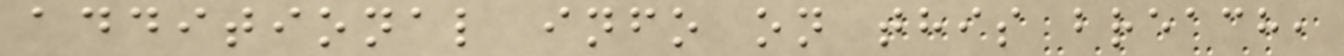additional info on this breach,
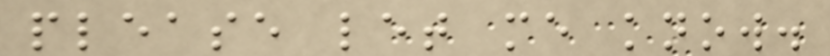please let me know.
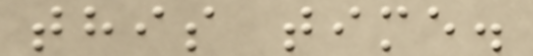this time.
